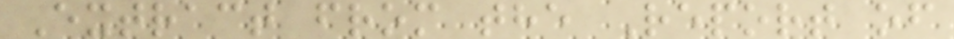Extract from the Report of
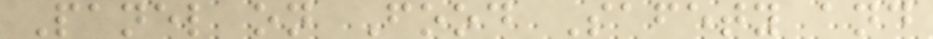Panel on Food Safety and
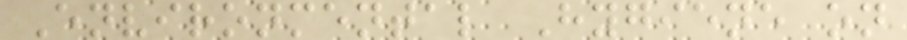Environmental Hygiene on
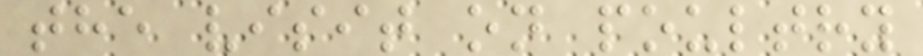the visit on poultry
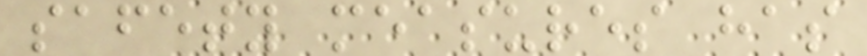safety measures has
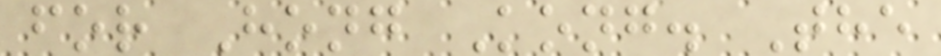for Hong Kong. The
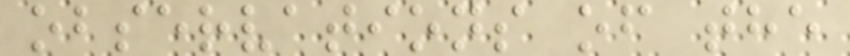observations of the
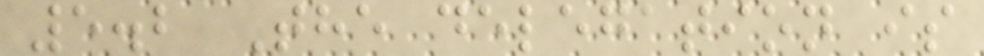5.2 The delegation is
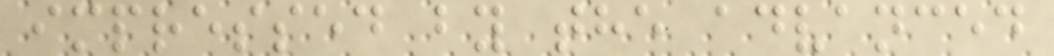impressed by the advanced
